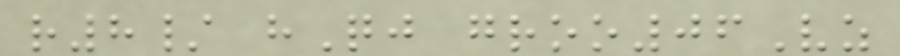r8/ hQj groo06Vz
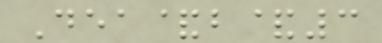Dea&b&3
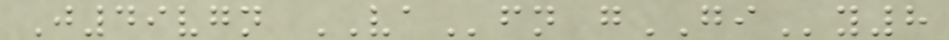J49vgn VAfn gGIy8
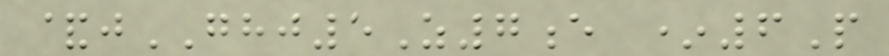&jGHJ5Z7e *6P
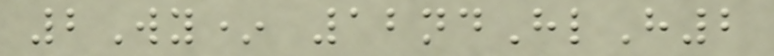2Wy* 12ndHlH2
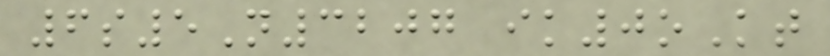6s5N3207 ik0oKt
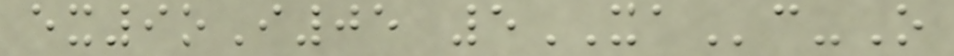ex9oI05 5XAc-O
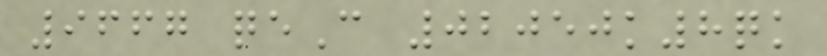9667 qeC 02050k8qk
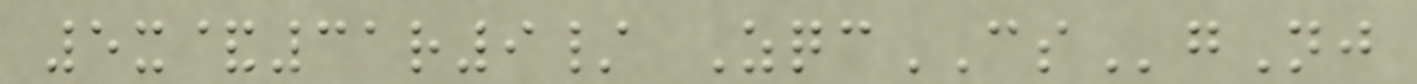5x&31r9/ ZqcCSgNj
